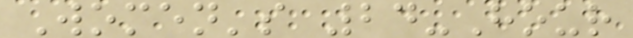Women's 24-Hour
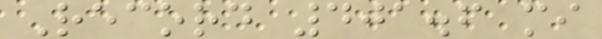Record 401.6 mi
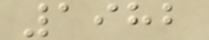1982
